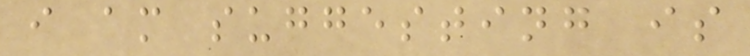i am suggesting is
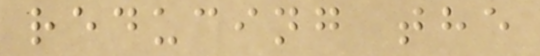reducing the
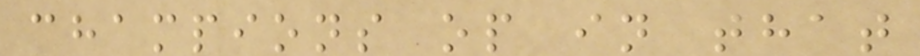champions op in that
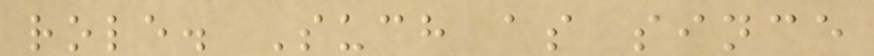role. Such as since
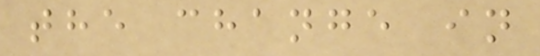the change in
